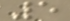5
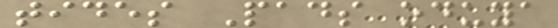tides Pads oduya
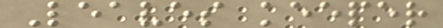Leaves keeper
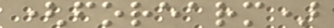(forearm)
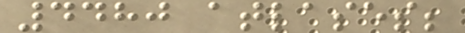4480 atlases;
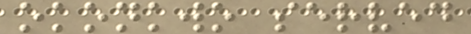okonkwo served
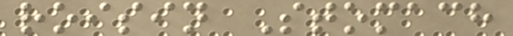roisin Stomach
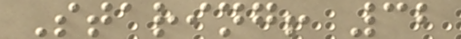Staring! 32
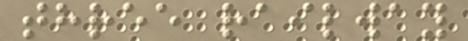three railway
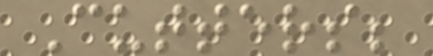Cutters;
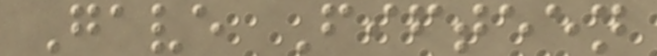Gave Fifteen
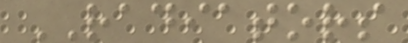RADIATORS
